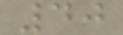40
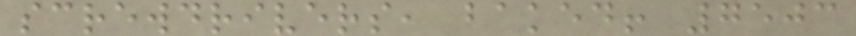screwdrivers, baked! 7503
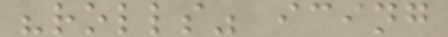"rolls" icing
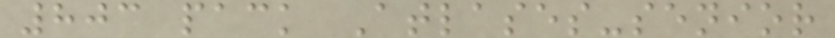803 pack Atlases-senior
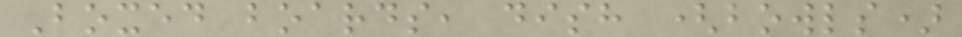Boxed boards, dish (bowls)
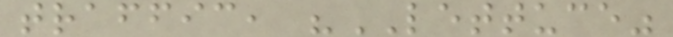traffic, "LETTUCE"
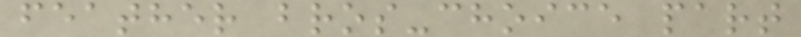feather bros-choice part
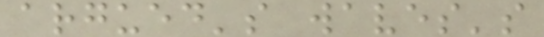argued's waves's
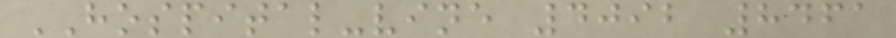HOSPITAL-vine 4092 8461
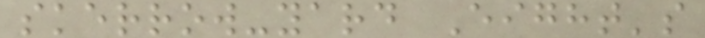skerrow-yard Eight's
